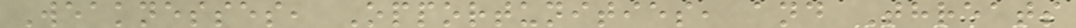Weaknesses, Opportunities, and Threats
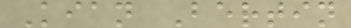Kian Bertin
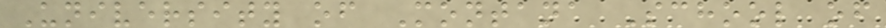University of Montana School of
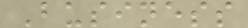Business
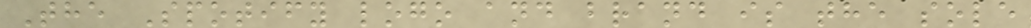The Spotify logo and brand is the sole
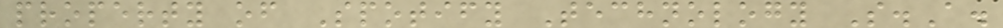property of Spotify Technology S.A.
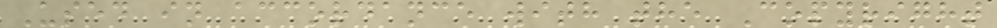Used in accordance with the Copyright
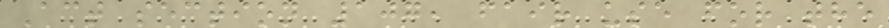Act section 107, fair use for the
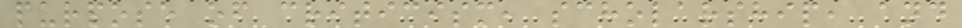purpose of criticism, scholarship, and
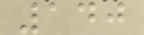140
